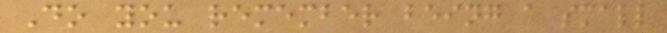Do you remember being a small
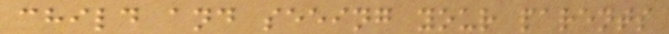child and seeing your parents
